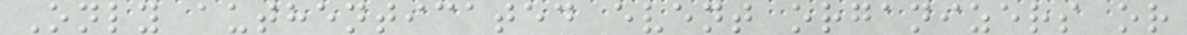Only authenticated event organizers or
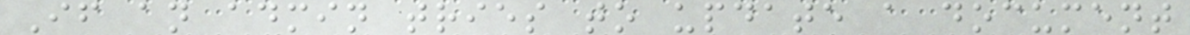If an admin tries to update a document
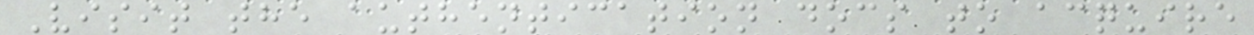Visit the authentication docs to acquire
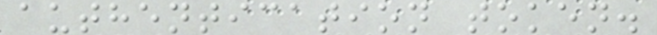authentication token.
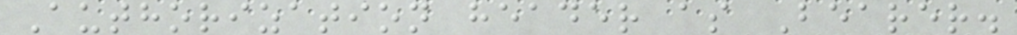Authorization header as Bearer.
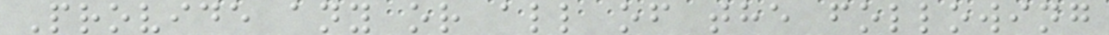Provide any or all of the following
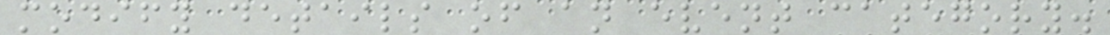modify details of an event category.
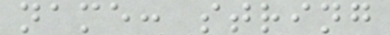name: string
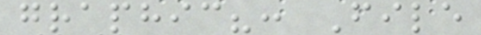graphic?: File
